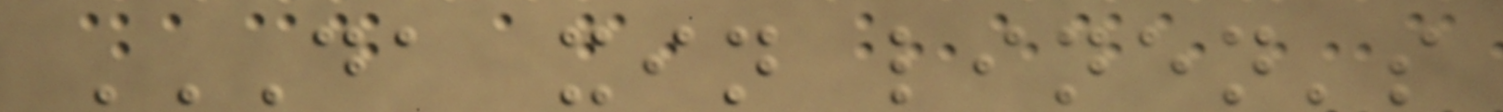DA XIN LINEN'S
